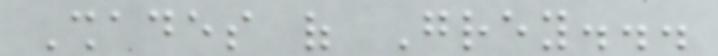Shades of Grey...
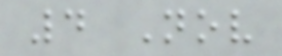4 Nov
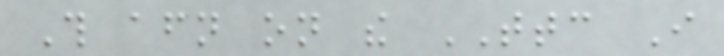This afternoon on the TTC I
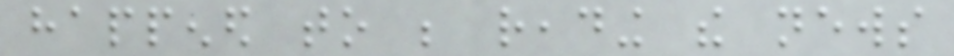happened to be reading the news
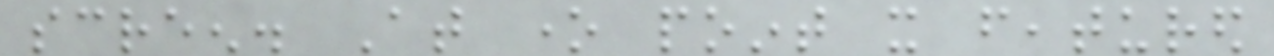screen. At one point it featured
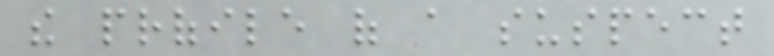the profile of a suspect
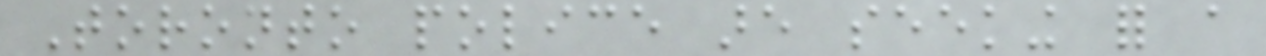Toronto police are seeking for a
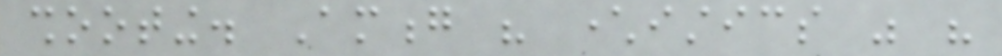shooting. Among his characteristics was his
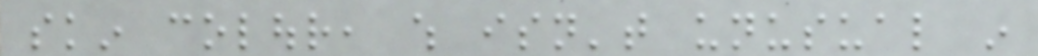skin colour, which isn't unusual in
